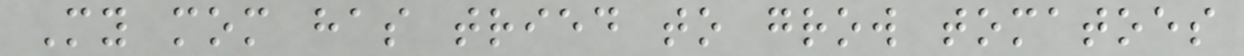My mom has tried to grow tomatoes
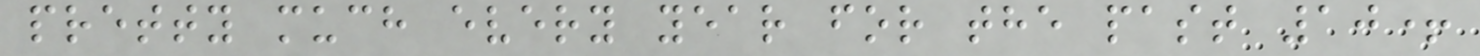pretty much every year for the past 10+
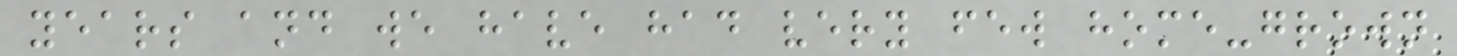years and we have had very few home-grown
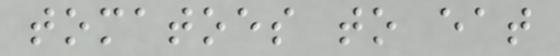tomatoes to eat
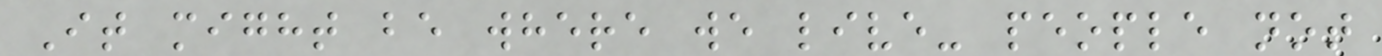It might be where we live- people not
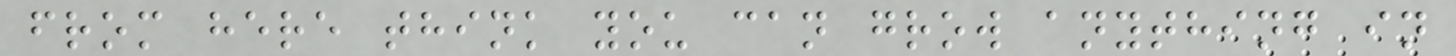from here think you can grow anything in
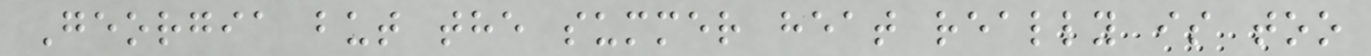Georgia but the summer heat really is too
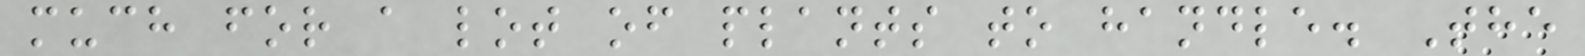much for a lot of plants to handle. The
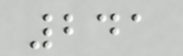241
